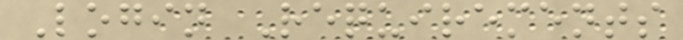Login Requirements
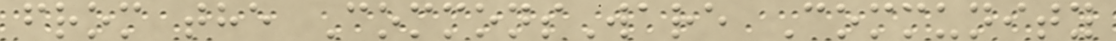from the CommonsWare Community
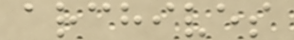archives
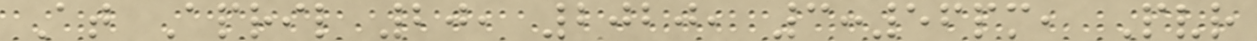At April 20, 2020, 3:56pm, Pvr
